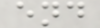end
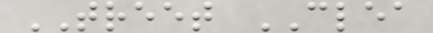TREET CLEA
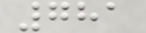781
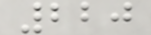220
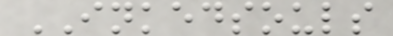INKEDSOULS
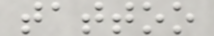tattoo
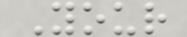Your
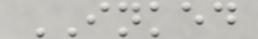INKED
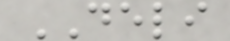DELI
